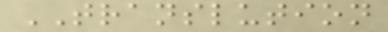TRANSLUTION
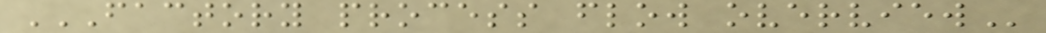FACTORY PROCESS FLOW OVERVIEW
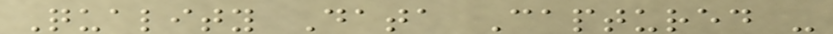Quality Data Captured -
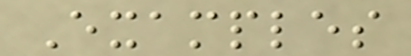Examples
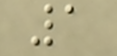1
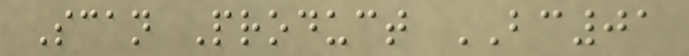Scan Product BC01
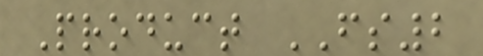Product FS2
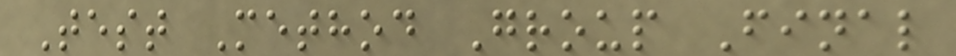Test Method Group Final
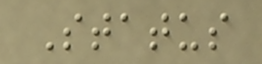Status
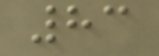83
